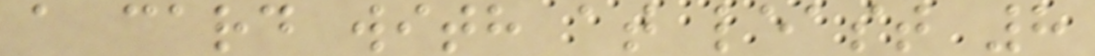a card with at least 8
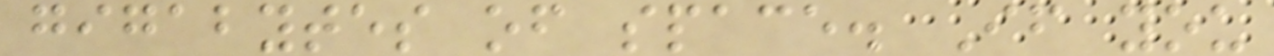gigabytes of space. If you
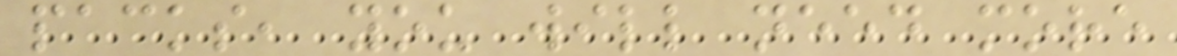packs, you will need more
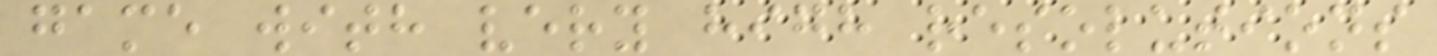game with very high resolutions
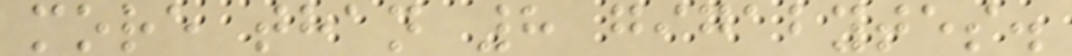more than 8 gigabytes.
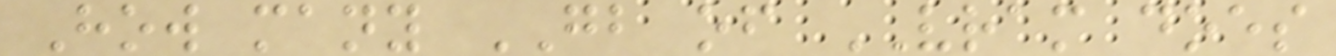How many GB of VRAM does
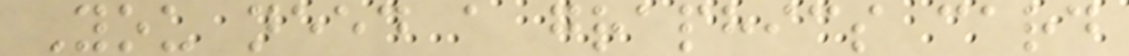You need a graphics card
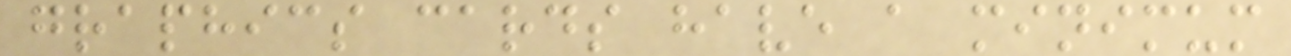graphics cards have a minimum
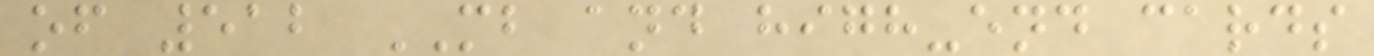of 512 MB and high-end cards
